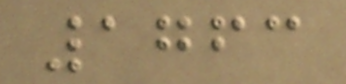1763
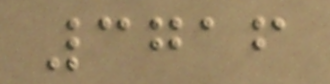3716
